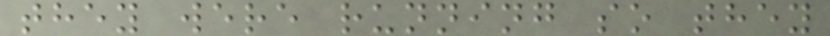they were running so they
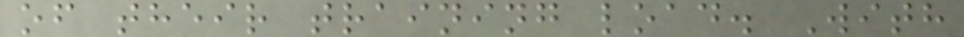of their training load. With
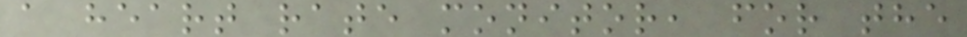a heart rate monitor, for the
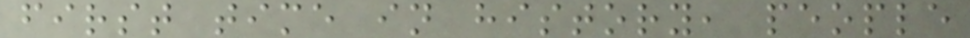first time in history, people
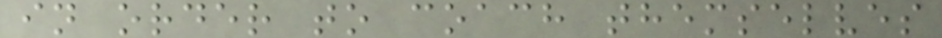in order to coach themselves
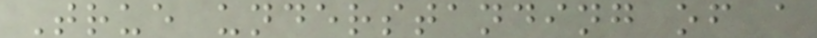True understanding of a
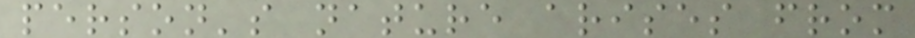person's nature arises from
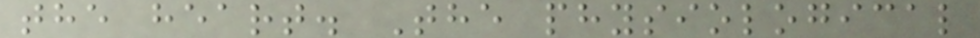the heart. The physiological
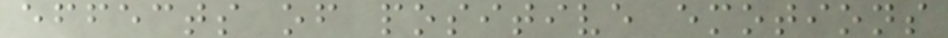effects of positive emotions
